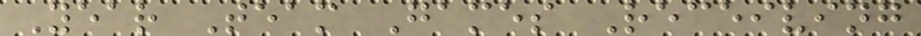Year Team Games Receiving
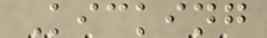Kicking
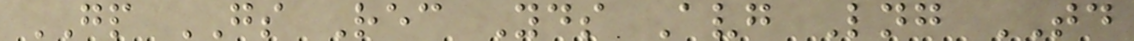GP GS Rec Yds Avg Lng TD
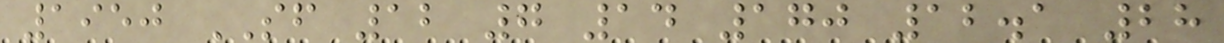1950 SF 12 7 14 170 12.1 28
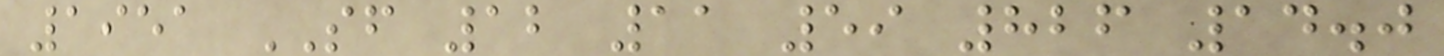1951 SF 12 11 59 826 14.0
